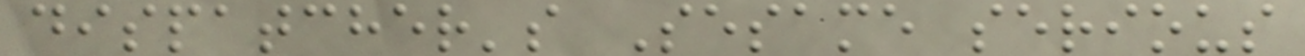dispatcher's Sesame serious
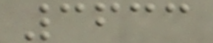3633
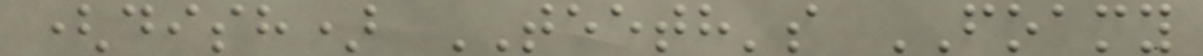(dish) TEETH's FOAMY
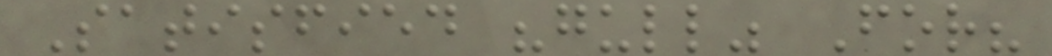Satisfied "gull" For?
